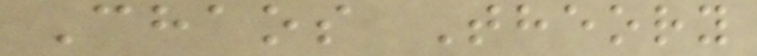Chaos Theory
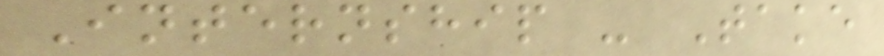Internship - Take
